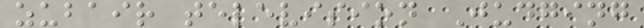zubair television Judging
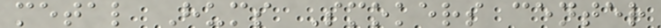metal Hums Smokers center
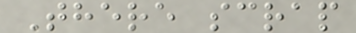There scrap
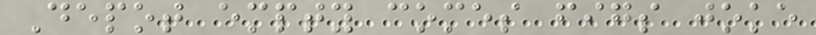Depot empty comes figs joke
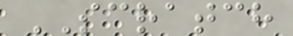SCRATCH
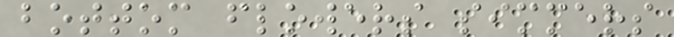bottom flowers simmers
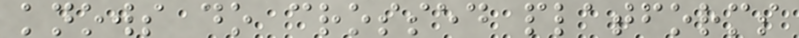knows do crossed platforms
